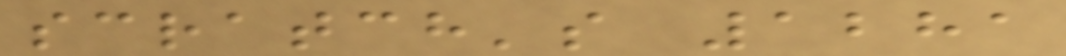scratch's 1281
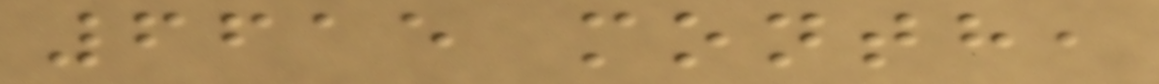6615 month,
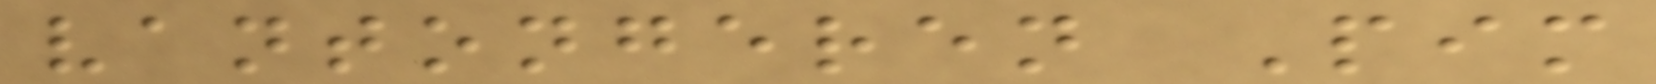vantongeren Pim
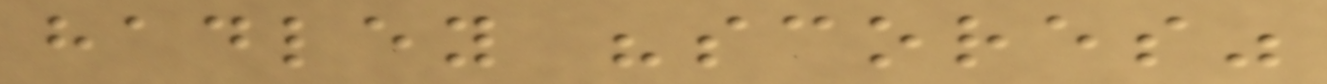hadley "scores"
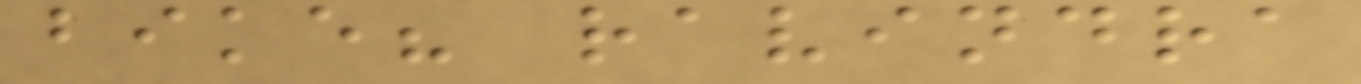bike? ravindra
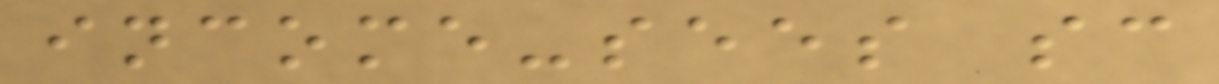income-sees sc
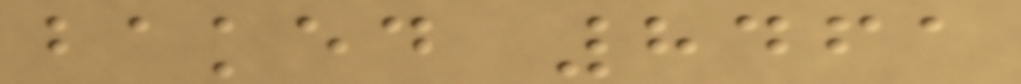baked 8461
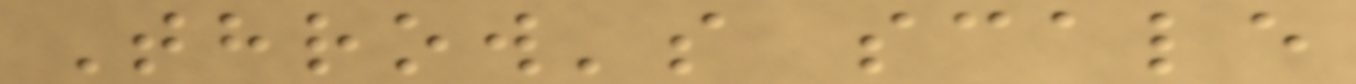Throw's scale
